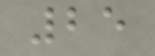25
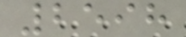2598
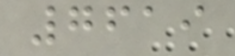7619
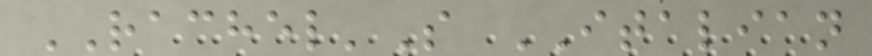RACHEL'S ITALIAN
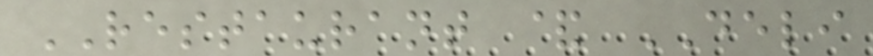RESTAURANT & DELI
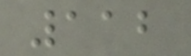112
